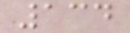134
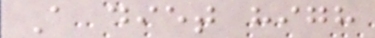A diet high
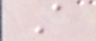A
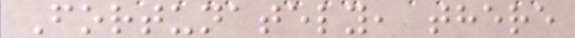Fortunately, there
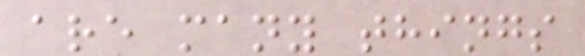are many things
